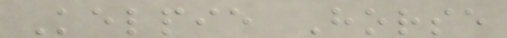Kelpie Horse
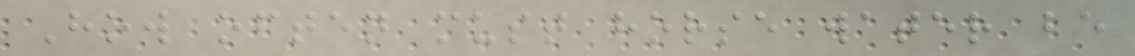How often must horse water be
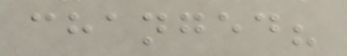changed?
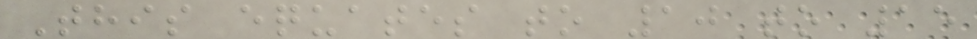This equates to 10 to 15
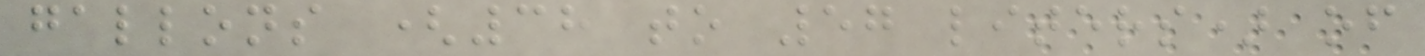gallons (38 to 57 liters) of
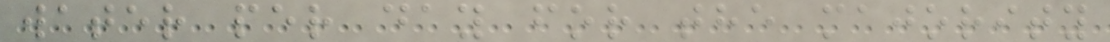water per day for the majority
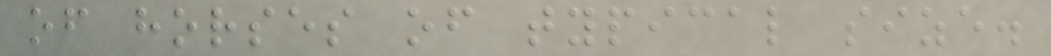of horses of typical size.
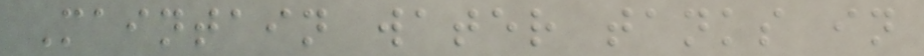Maintain water tanks in
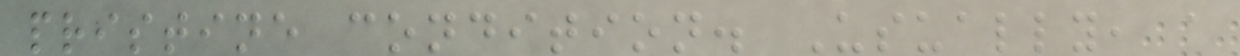pristine condition. Usually, a
